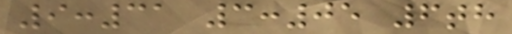9:31 3:05 6th
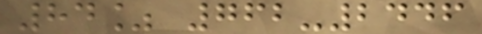84% 762-2446
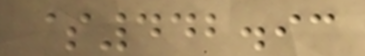$442.93
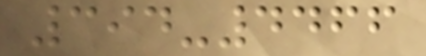394-4466
